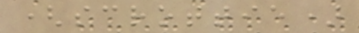(scrottie)
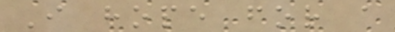I hope for a
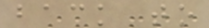back to
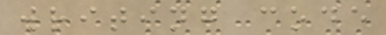writing code
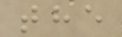the
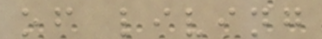of living
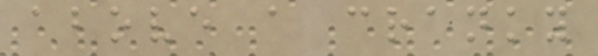above a cranky
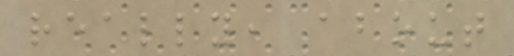really, about
